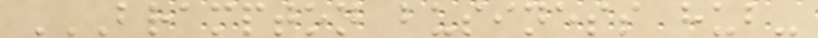BRAMPTON BUSINESS HUB-
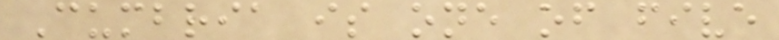Cumbria is one of five
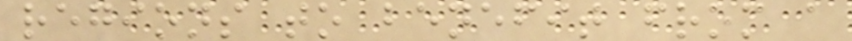regions to benefit from a
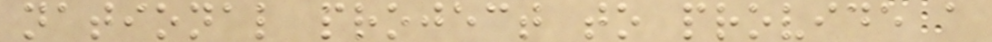national project to provide a
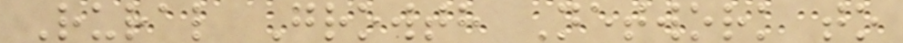Rural Growth Network to
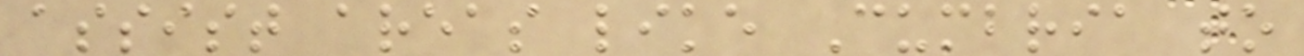assist areas like Cumbria to
